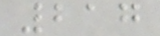217
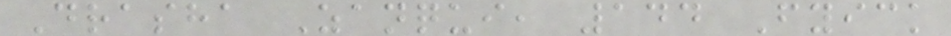Drasha Zanqui, 144 Fyick
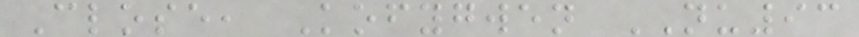Close, Kofygwen NU93
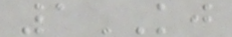1KJ
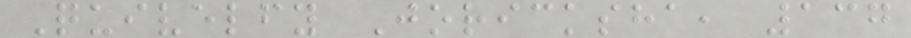Quivelfy Joricksha, 137
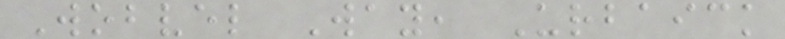Wobvel Way, Urbaick
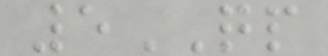5QP
